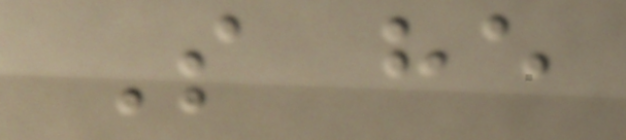So he
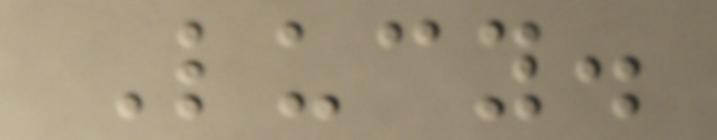Lucy.
